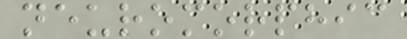neuromorphic
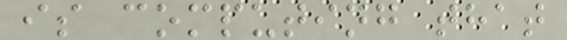is computing that
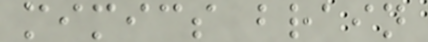mimics brain
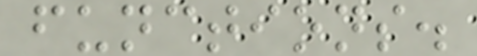functions.
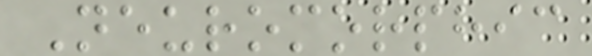Neuromorphic
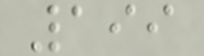199
